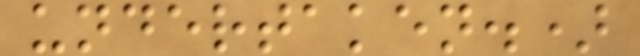undertaken.)
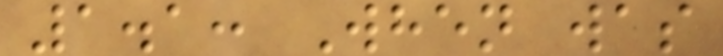1.1: When was
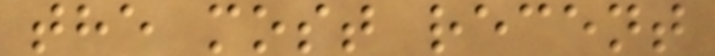the most recent
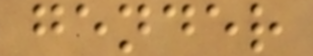gender
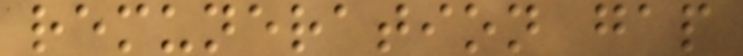remuneration gap
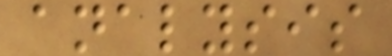analysis
